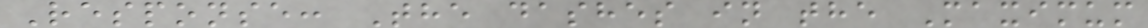Response: The dashes in the Maximum
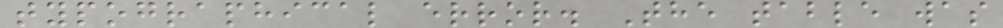typographical error. The table was
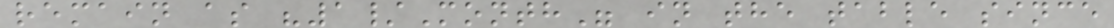remain as "1/Month" in the table since
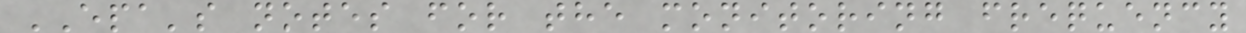EPA's notes for the monitoring frequency
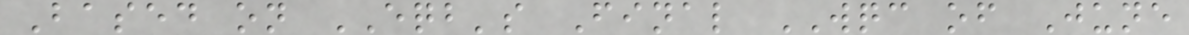Based on EQB's Final WQC of June
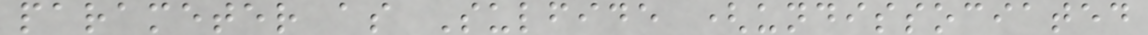parameter as Sulfide (undissociated
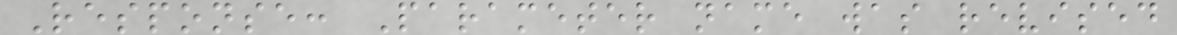Response: Parameter name was revised
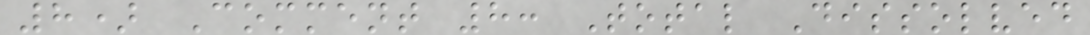8) Comment 8: Total Dissolved
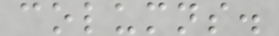columns.
